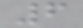6
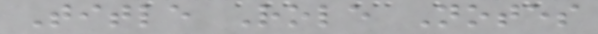Title Role Notes
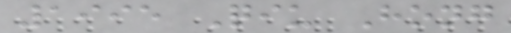1995 Qiu Hong
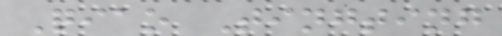Qiao Tingting
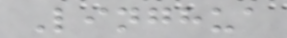Linghua
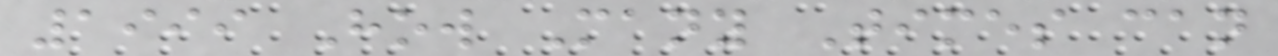1999 How Many Times can
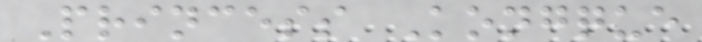Princess Kongque
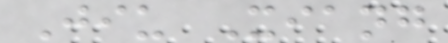Jiu Xiang
